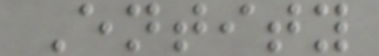Entity
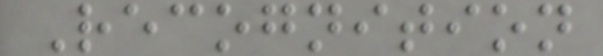Recognition
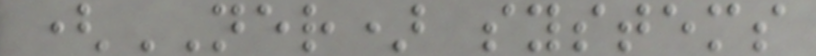(NER) systems
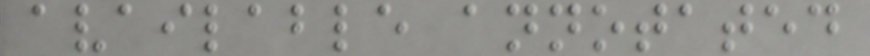available annotated
